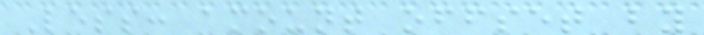Less: amount offset by
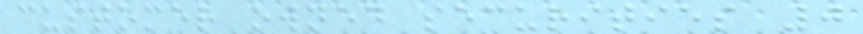customer owned securities 0
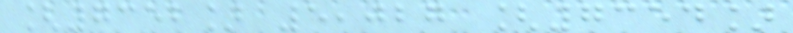[7352] 5,027 [7354]
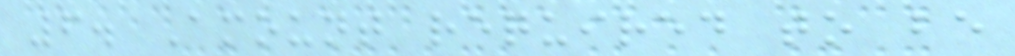6. Amount required to be
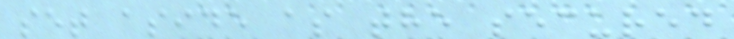set aside as the secured
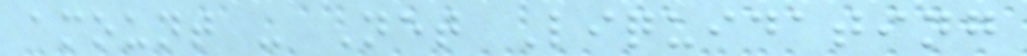amount - Net Liquidating
